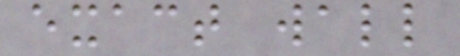exact wall
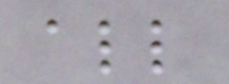all
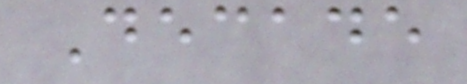Decade
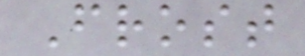Frost
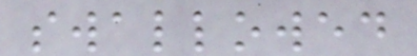swallowed
